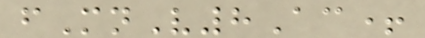fMnV8Ac+
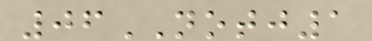06NOTJ1
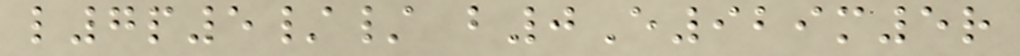l7p5// b0E929m5r
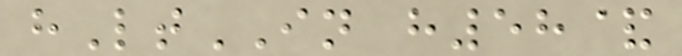hLtIN h58&
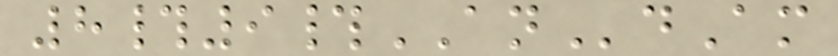8#9#ANdAm
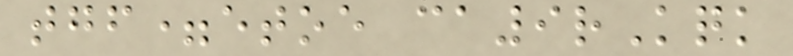tgf=etoe ca9rKqk
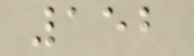152
